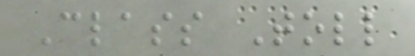Class Toll
